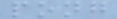pong
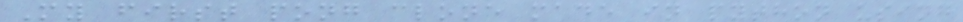My first pong clone made in python using
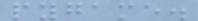pygame.
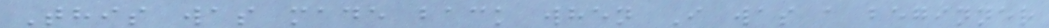This was made back when I was a beginner
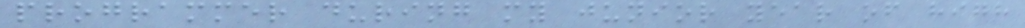programmer during my junior year of high
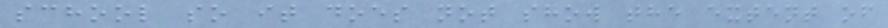school so it does not show the extent of
